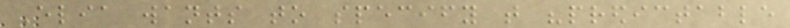Elia wants to specify that "predictable
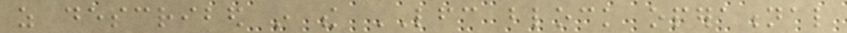as described in the LFC block operational
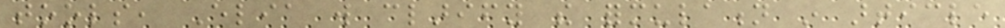tools, Elia will clarify the formulation in article
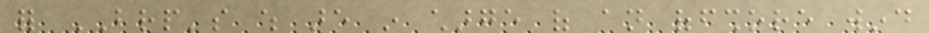for BRP's which are in charge of an offshore wind
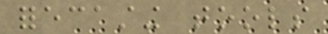forecasting tools
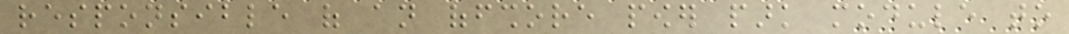responsible of an offshore power park module to
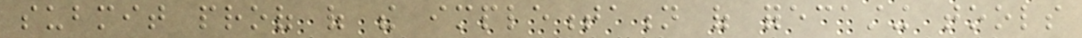submit proof of the implementation of forecasting tools
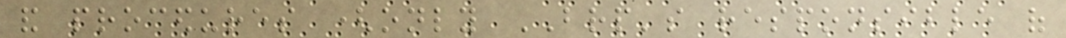and procedures (only BRP's responsible of
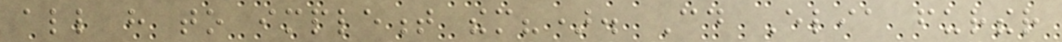all have to implement them?). Could Elia further
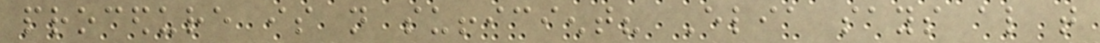procedure is not sufficient? Elia says also that
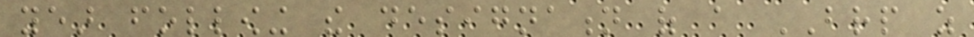year following the designation of a BRP as
